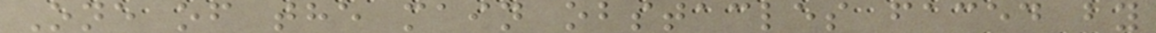One of the main obstacles faced by
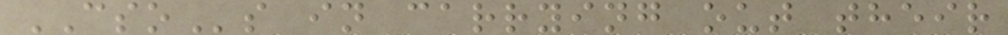CSOs in carrying out their
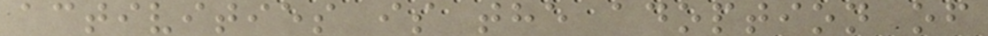activities is the adoption of
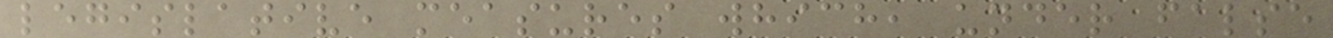legislative measures which, under false
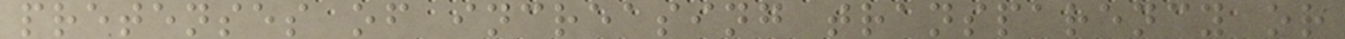pretenses of increasing transparency or
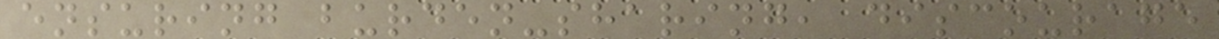ensuring burden-sharing, discourage
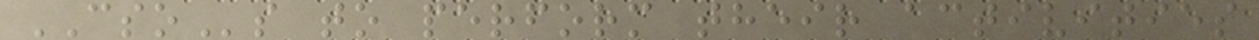CSOs to perform their activities
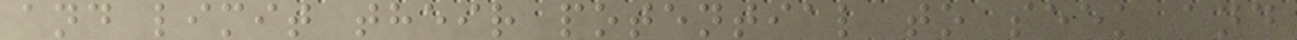and limit their potential to seek and
